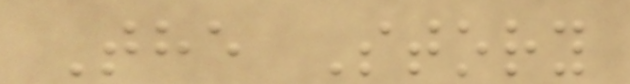The Story
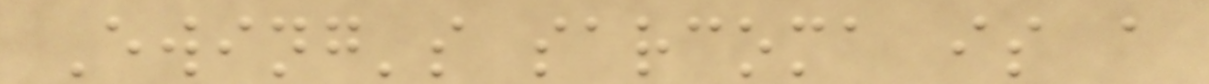Ewing's sarcoma is a
